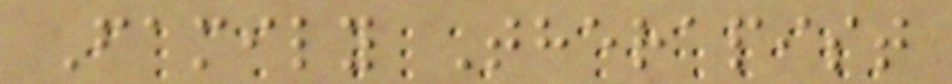Family Therapist
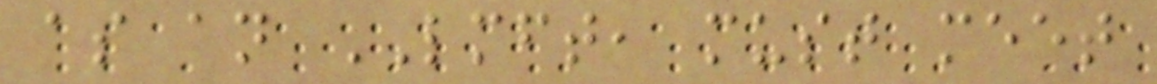as an LMFT, must meet
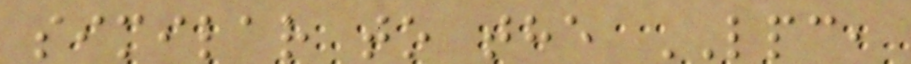similar to the LPC,
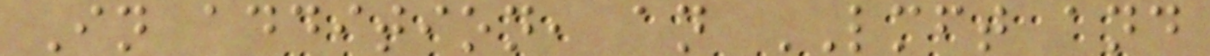In addition, an LMFT and
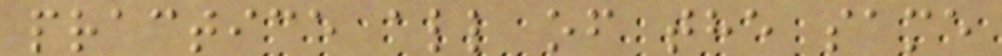practice all of the same
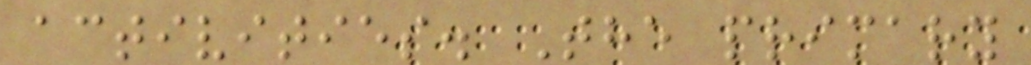activities. The primary
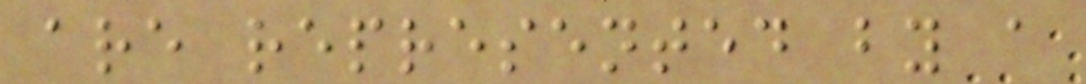are represented by a
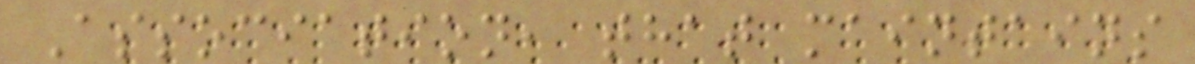Association, that maintains
